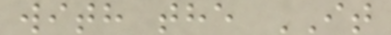with the IT
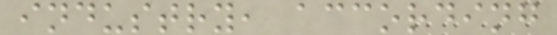industry, according
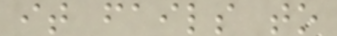it fails to
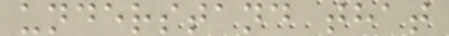understand that
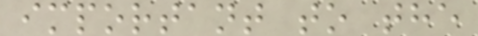important to the
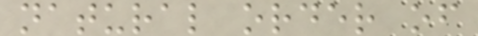natural order of
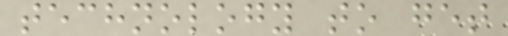technology to get
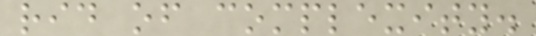rid of complexity.
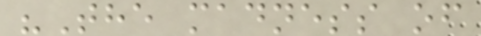"The madness of
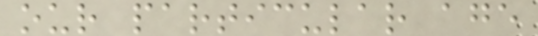our particular age
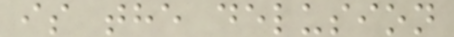is the delusion
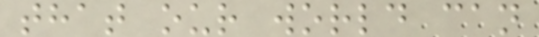that our world can
